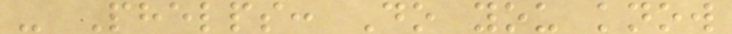- Phelps: Do you know
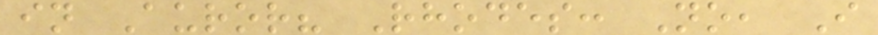in Auror? Rhodes: No, I
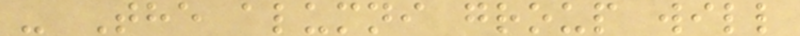- The alumni group will
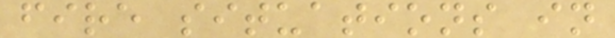fire situations in
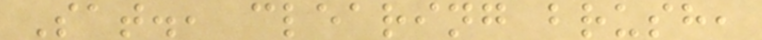Sat., clearing brush,
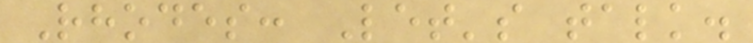Rhodes: Let's talk.
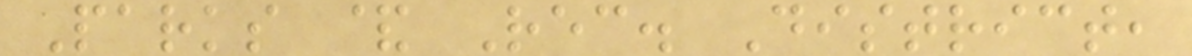Parks & Rec. District,
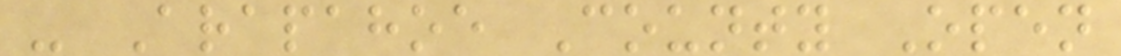- Arapahoe County Open
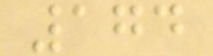174
